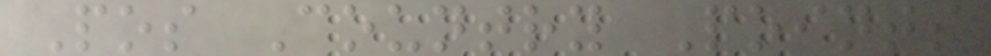Pos Country Points
